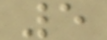5
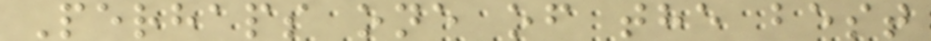Perhaps one of the best
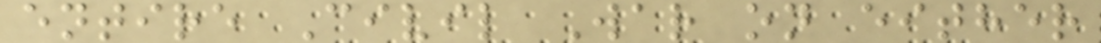entire Civil War on either
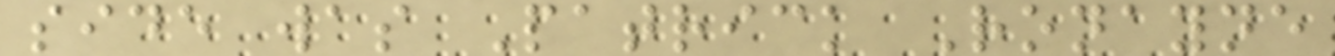side was Patrick Ronayne
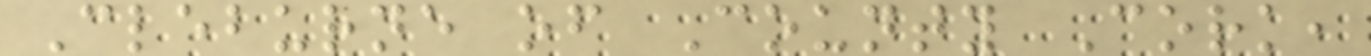Cleburne of County Cork,
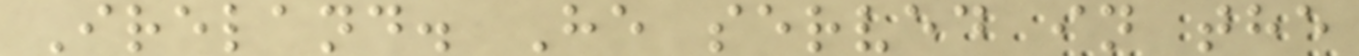Ireland. He served in the
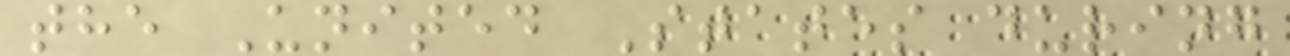the United States during
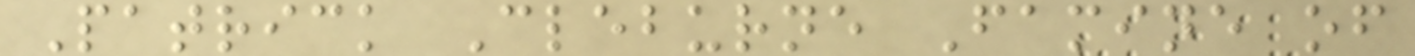Patrick Cleburne Famine of
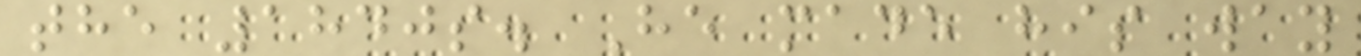the 1840s. He made his way
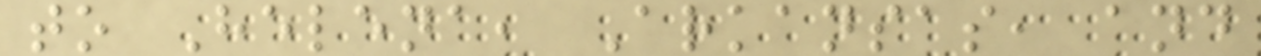to Helena, Arkansas, and
